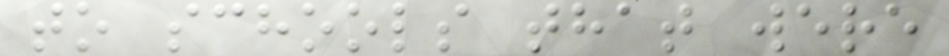to schools that were
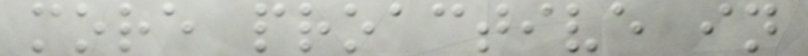more proactive in
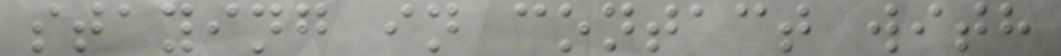staying in contact with
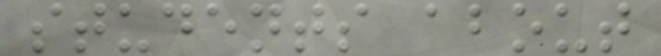students about
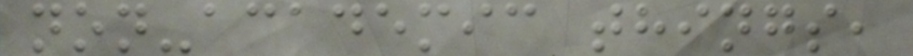non-academic things,
